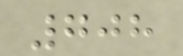708
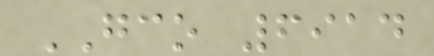GCO 6914
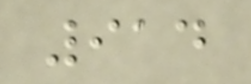914
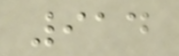914
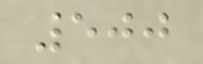500
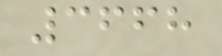3668
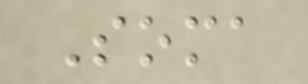Soma
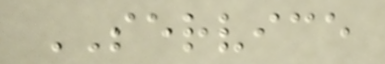SERVICE
